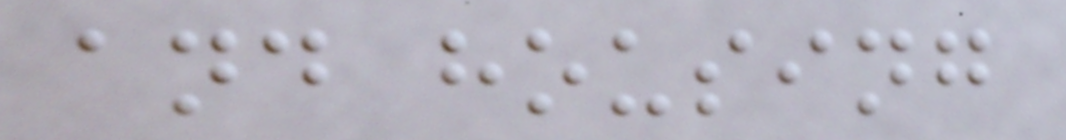and housing
